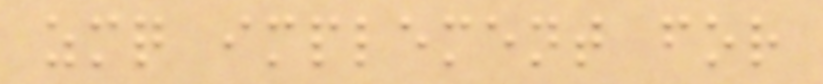zmq implement for
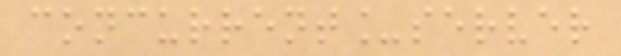concurrent_server
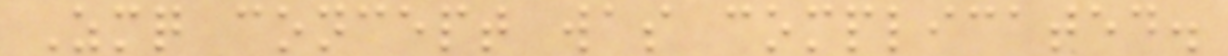Zmq concept was complicated.
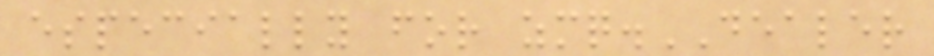especially for zmq.DEALER
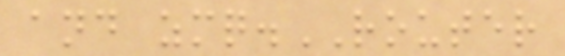and zmq.ROUTER
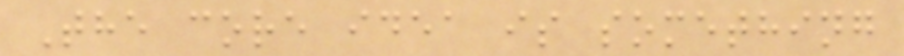The core idea is something
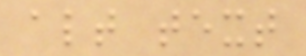alt text
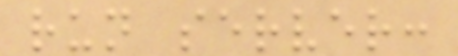run server:
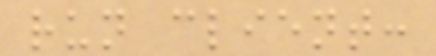run client:
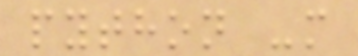python -m
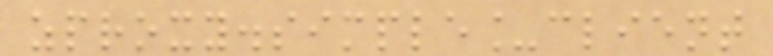zproxy.simple_client
